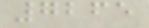7265
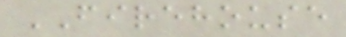FIREHOUSE
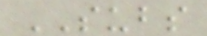SUBS
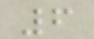6
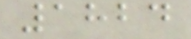1824
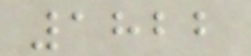1822
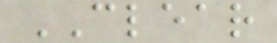CLEAR
